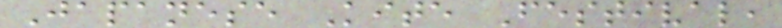Japanese Kite Festival,
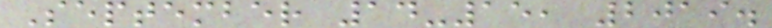September 14-15, 2019.
